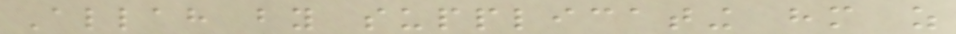Allah by supplicating him as
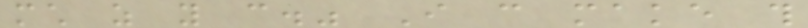much as you can." I can make this
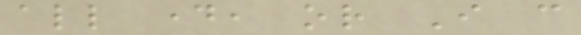all day, or I can
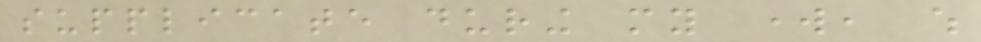supplicate during my work, which
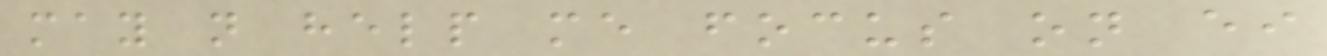may not help me focus on either
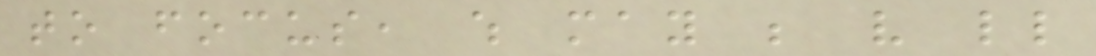to focus, which may be very little
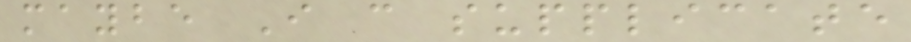maybe I can supplicate
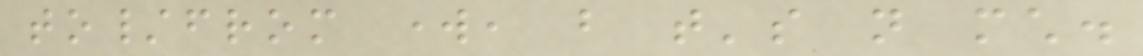to/from work, but that's not much.
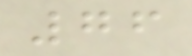76
